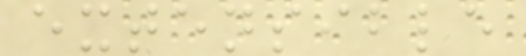extensible
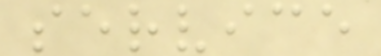service
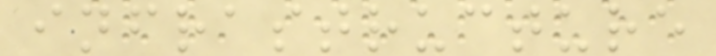infrastructure
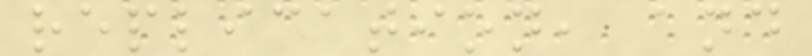replication, and
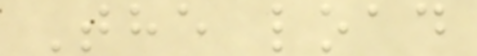The load
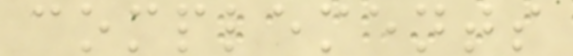complements
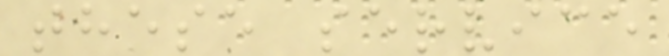these service
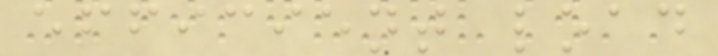efficient load
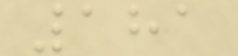181
